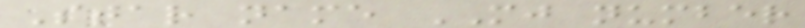Star name MJ number
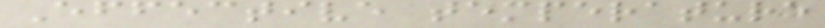Effective temperature
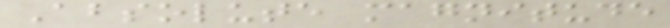Absolute magnitude
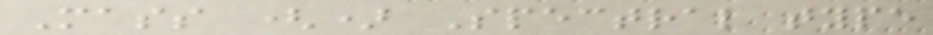Mass () Spectral type
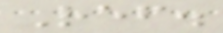Ref.
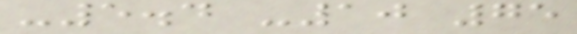-5.4 -10 75
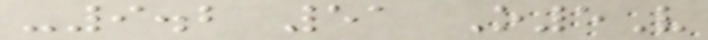-9.2 51 O5V
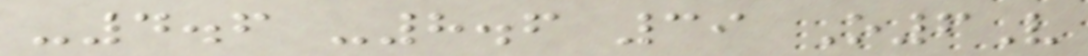-4.6 -8.6 39 O6V
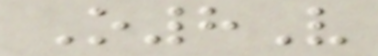O8V
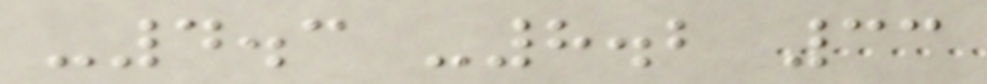-4.3 -8.2 33
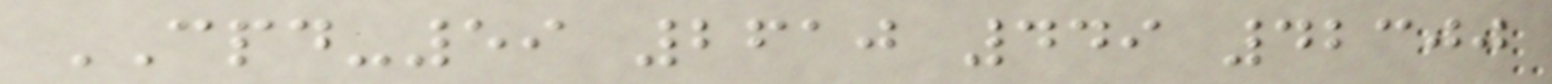CPD-59 2610 449 42300
